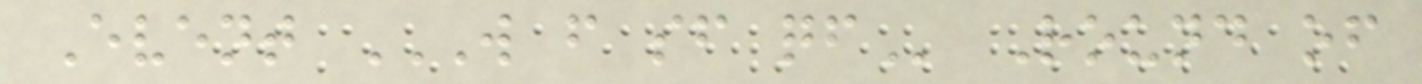Event W F SF QF Round of
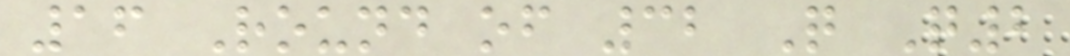16 Round of 32 Q Q2
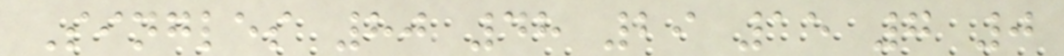Singles 80 48 29 15 7 0
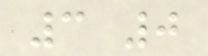3 0
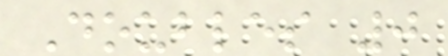Doubles 0
